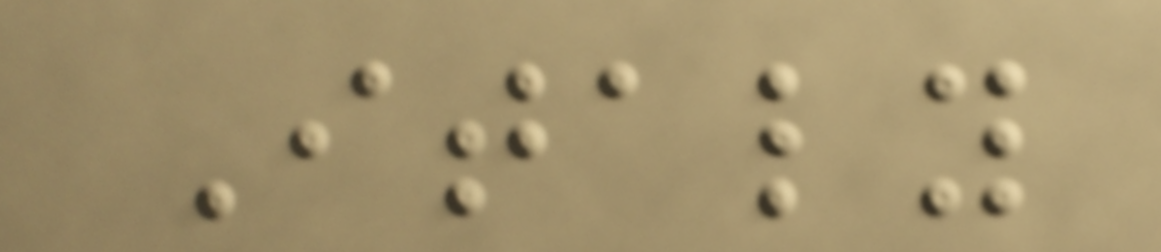Italy
